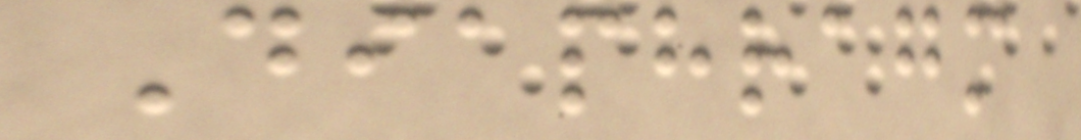Diaphragm
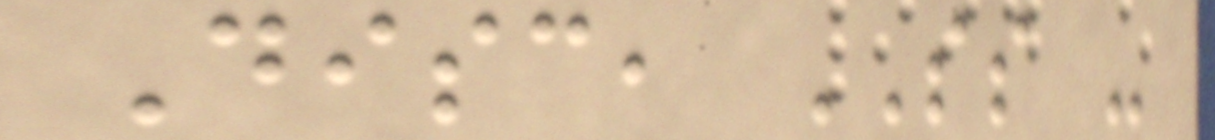Disc, SS -
